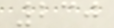230
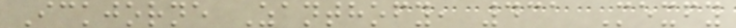Ickjorne Zanthofy, 431 Mexfy
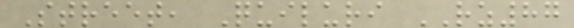Street, Quiluri RZ87
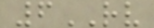6RV
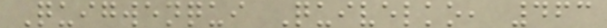Quigwenqui Quivelko, 463
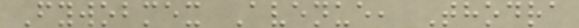Fywobmex Avenue, Thodra
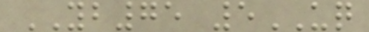YB75 5UQ
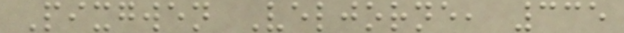Pixgwen Veljorne, 335
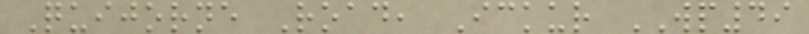Quijorne Road, Ickur WP49
